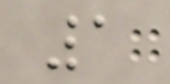1
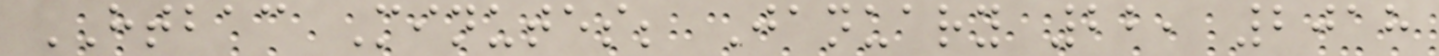HTBAC Minutes; January 22, 2018
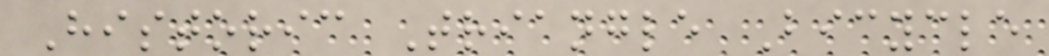Historic Triangle Bicycle
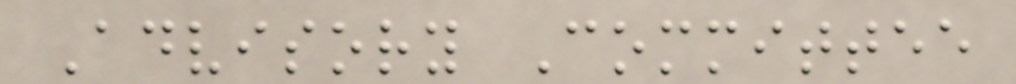Advisory Committee
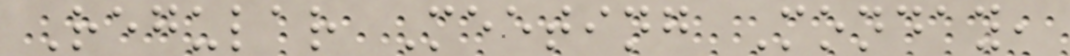Regular Meeting Monday,
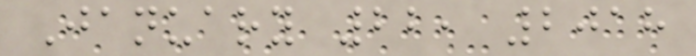January 22, 2018
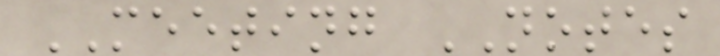MEETING NOTES
